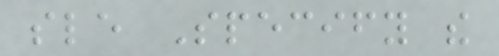sle Specify the
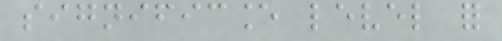significance level for
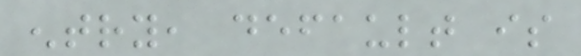entry, default is
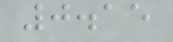0.15
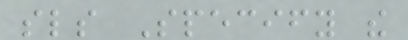sls Specify the
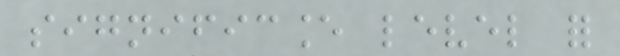significance level for
